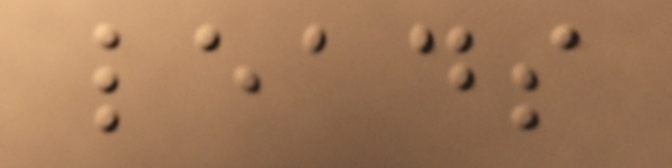leads
